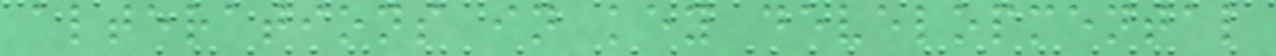alterations in key developmental
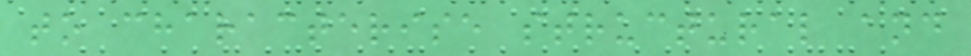to characterise structural and
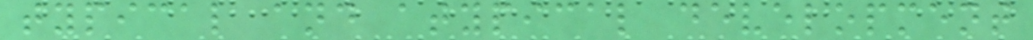typical and atypical development
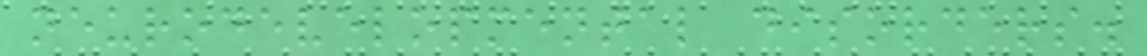neurodevelopmental disorders.
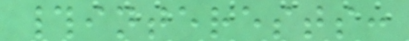#interests:
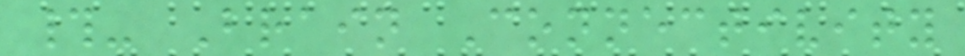#- Brain Connectivity
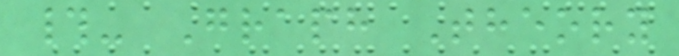#- Graph Theory
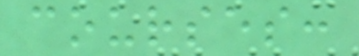courses:
